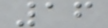16
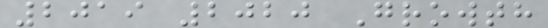2019 2020 Growth
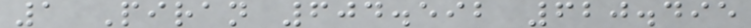1 Piran 604.592 620.495
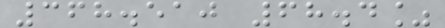368.510 68.4%
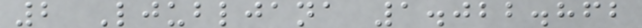2 Ljubljana 1.022.862
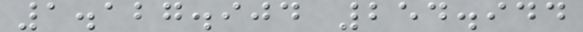1.127.904 254.944
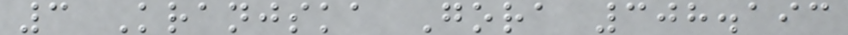3 Kranjska Gora 308.193
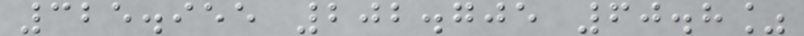325.955 202.705 60.8%
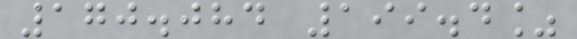170.084 199.4%
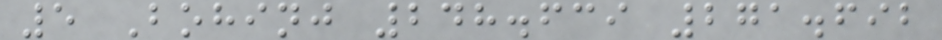5 Bohinj 248.639 271.692
